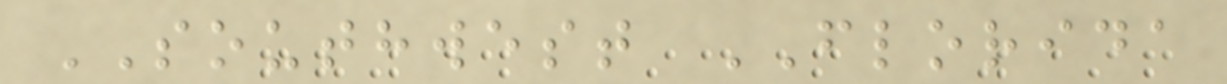SOUTHWEST FLORIDA
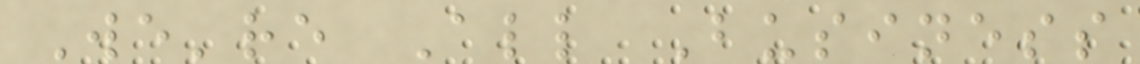We're All Business
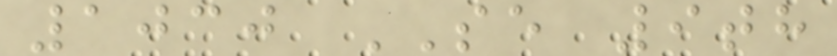1030 SE 9th
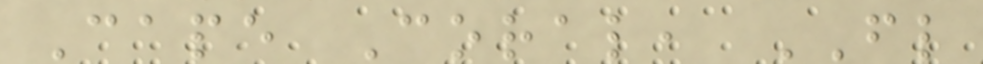Cape Coral, FL
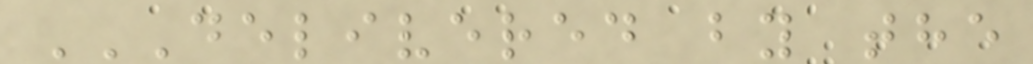DELIVERED BY THE
